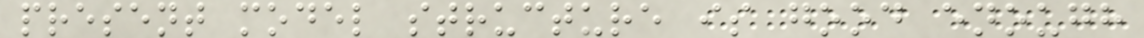present model structure is good enough
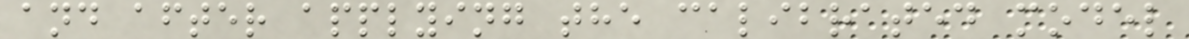and after applying the calibrated model
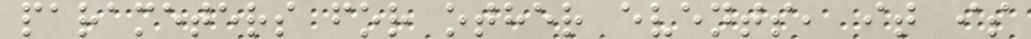parameters for other events, it is
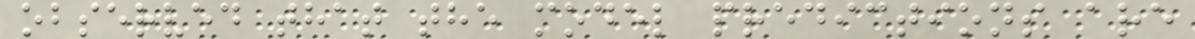observed that the model predictions are
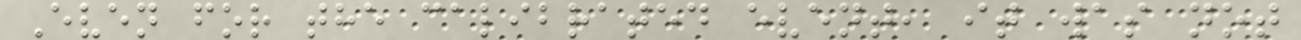Even for the calibrated event, it was not
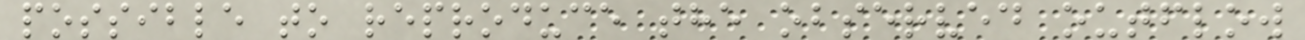possible to reproduce the observed outflow
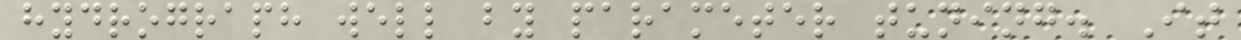hydrograph well by parameter tuning. It
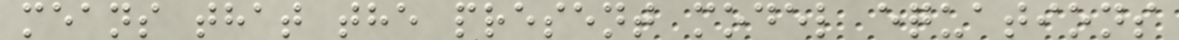means that the present model equations
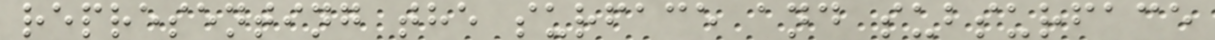representing the surface and subsurface
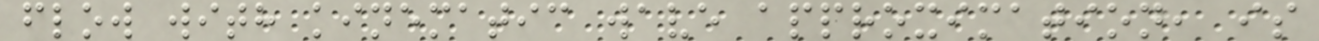flow with kinematic wave approximation, is
